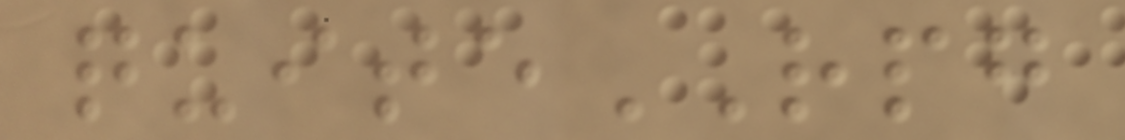quiteRPG
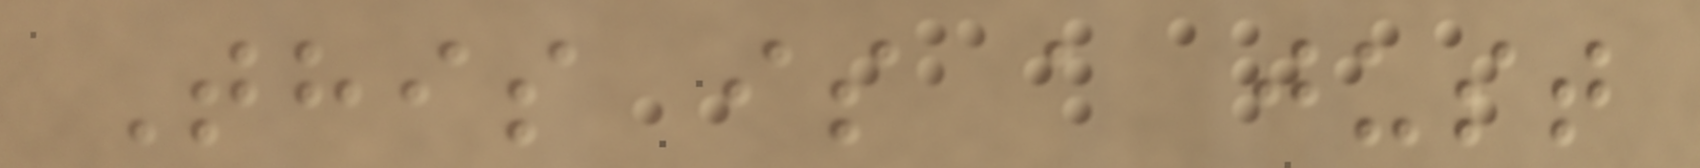This is a just
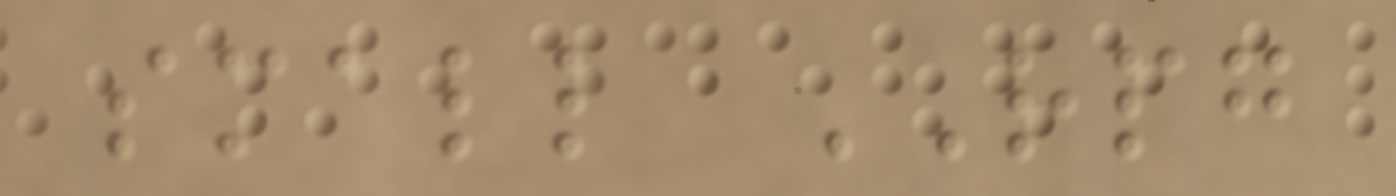small RPG
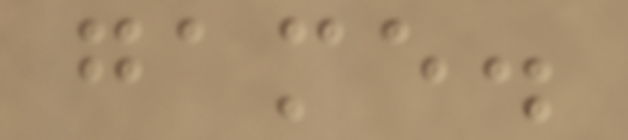game.
